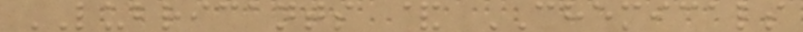LUBRICANTS & CHEMICALS
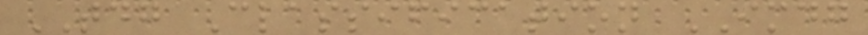TDG Classification IMDG
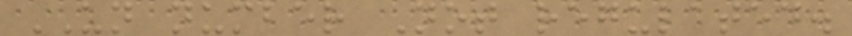UN number Not regulated.
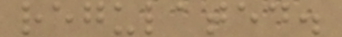regulated.
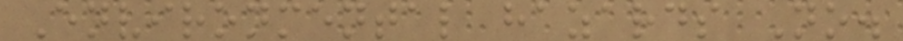Environmental hazards No.
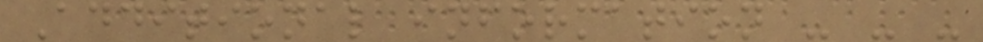Additional information - - -
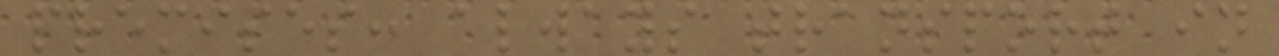premises: always transport in
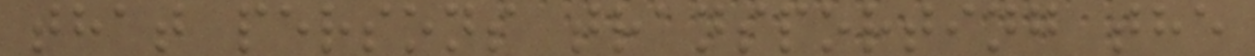that persons transporting the
